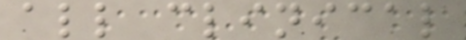all clinical
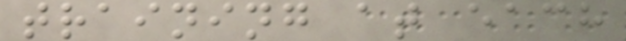training at each
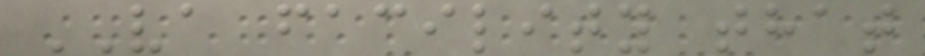VA facility that
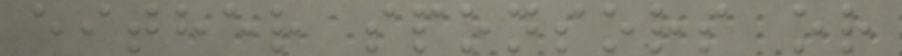either sponsors or
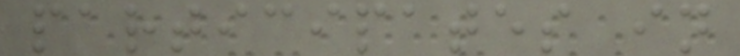participates in
